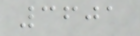3601
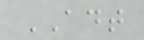ADT
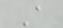A
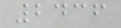2436
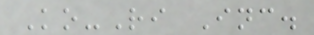Ko-Ri Inc.
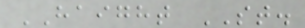HAIGHT ST.
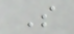S
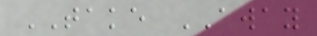TAKE AWAY
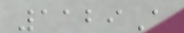1129A
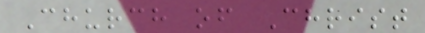Church of Christ
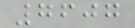7607
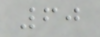60
